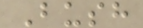Bush
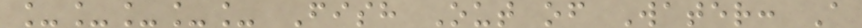_____ Fish Out of Water: A
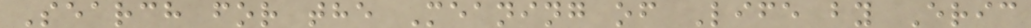Search for the Meaning of Life by Eric
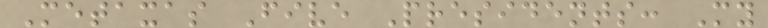Metaxas Five Presidents: My
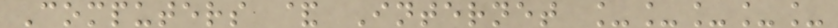Computers & Internet _____
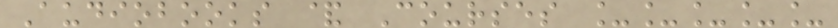Audiobooks & Courses _____
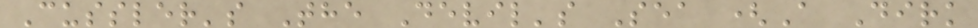Cussler's The Devil's Sea (A Dirk
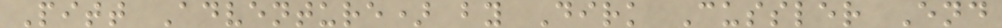Pitt Adventure) by Dirk Cussler End
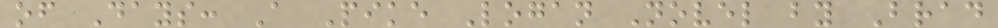of Days: A Pike Logan Novel by Brad
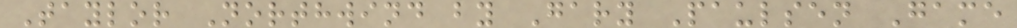Taylor Northwind by Gary Paulsen Game
